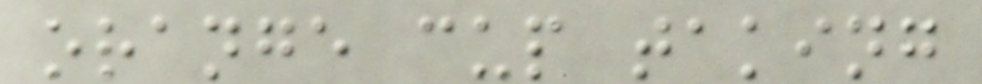orange cup taking
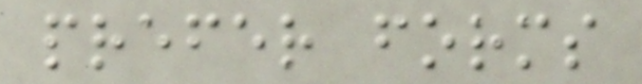prefer forms
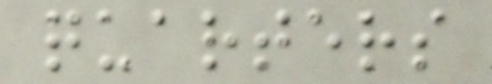quarters
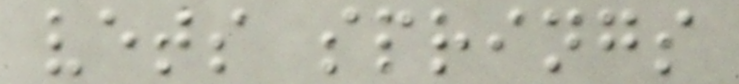vets springs
